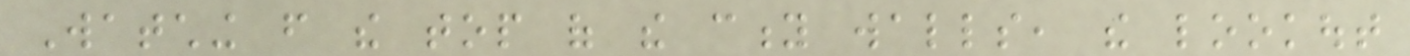Watching from the top of the city walls, the lookout
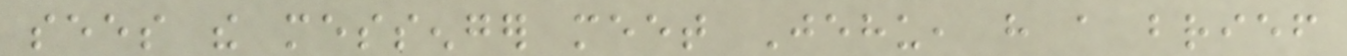sees the messenger meet Jehu, have a brief
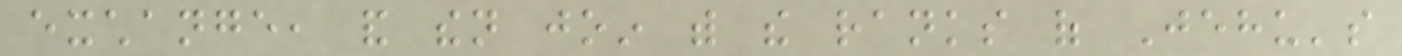exchange, and then join with the ranks of Jehu's
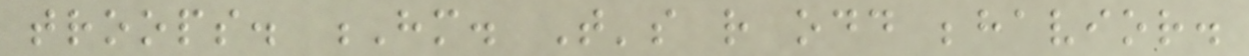troops. Hm. That's rather odd behavior.
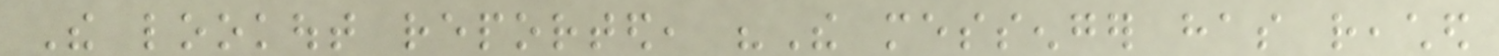The lookout reported, "The messenger has reached
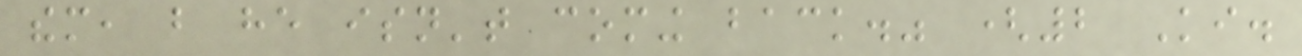them, but he isn't coming back." (2 Ki.
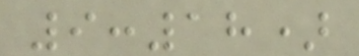9:18)
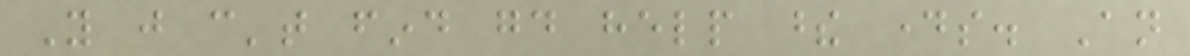You just can't find good help these days. An
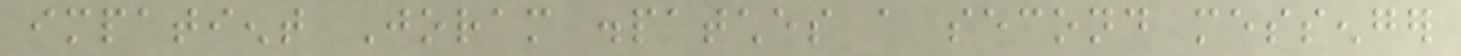impatient Joram dispatches a second messenger
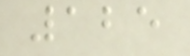125
